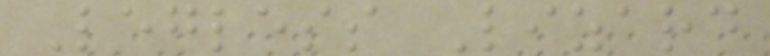Legless Lizard
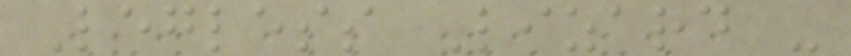Legless Lizard -
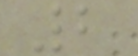2
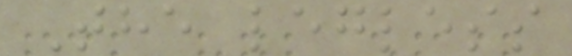The legless
